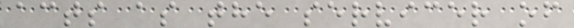acts as the servicer of
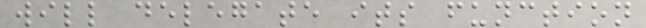will delegate its function
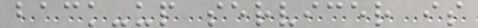back-up servicer is
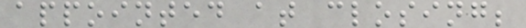appointed at closing;
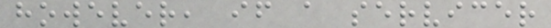however, if a servicer
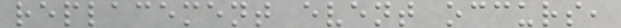replacement event occurs,
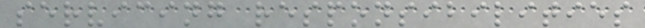servicing responsibilities
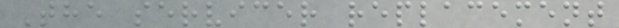The servicer replacement
